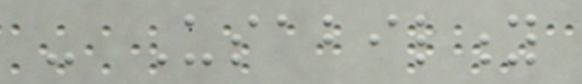- Usability
